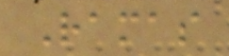Ramas
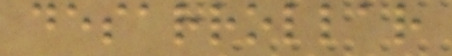desarrollar
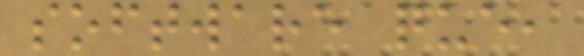software que,
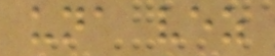una vez
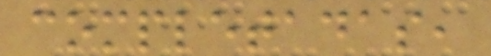completadas,
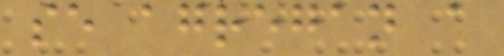se agregan a
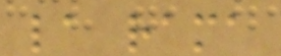la rama
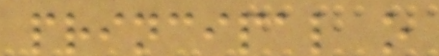principal o
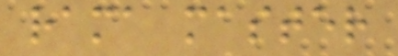rama master
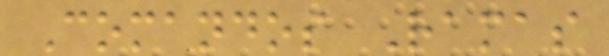Comandos Ramas
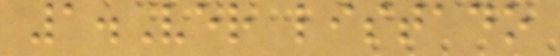1.Ver listado
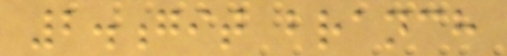2.git branch
